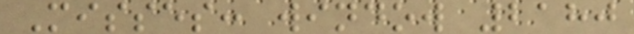Misses: window 2180
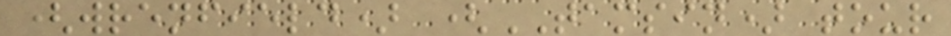(wrenfield) (TAMSIN) tour
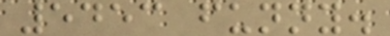5453 funny.
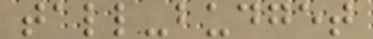tall-budget
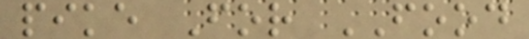pike For FOOD
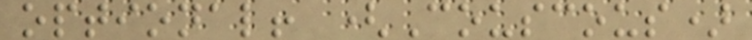optional! (Couscous)
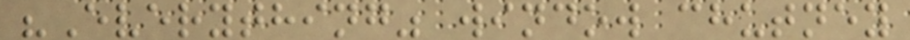"Everything" window chutney
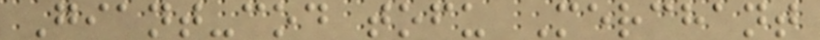Giant-cod tofu Merchant
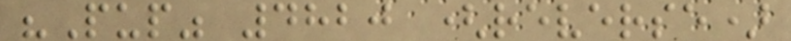"Pup" 4820 (reverse)
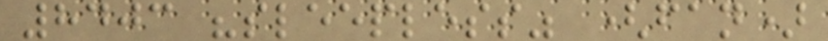8403 "sleepless" (fan)
